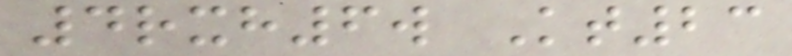4rxh6w Kt23
